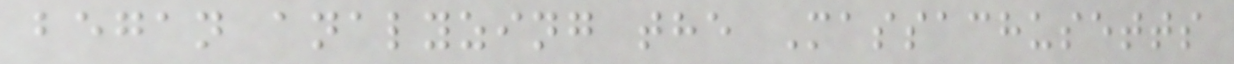began analyzing the Massachusetts
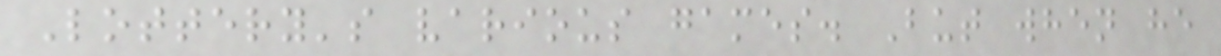Lottery's various games. But when he
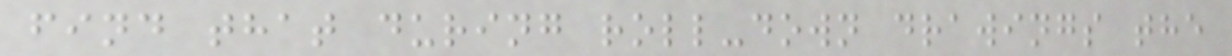find that during roll-down drawings the
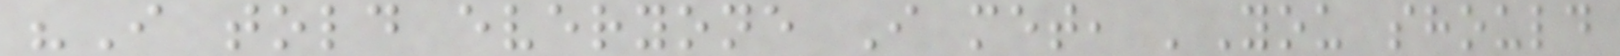"I told everyone I met, 'You should
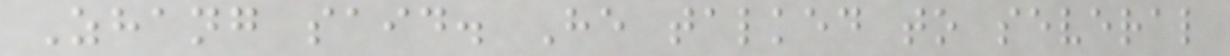Zhang said. He talked to several
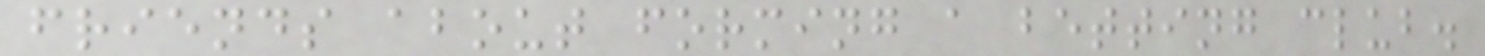friends about forming a betting club.
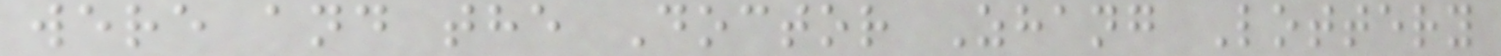were and the Doctor Zhang Lottery
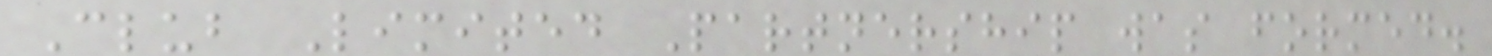Club Limited Partnership was formed.
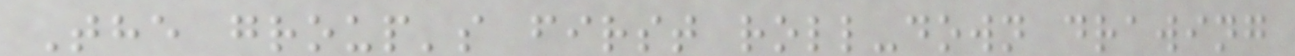The group's first roll-down drawing
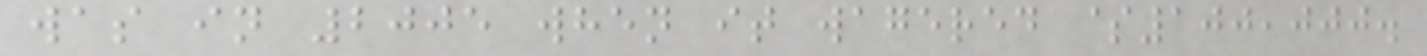was in 2005 when it wagered $100,000.
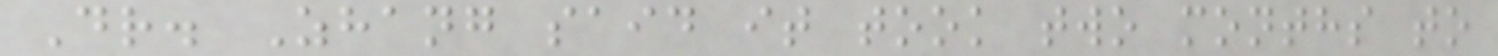Dr. Zhang said it took two months to
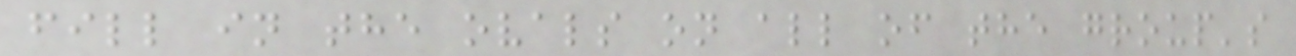fill in the ovals on all of the group's
